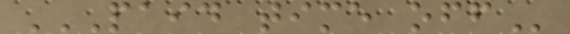PAID TIME OFF
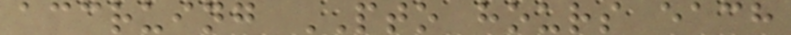accruing PTO hours each
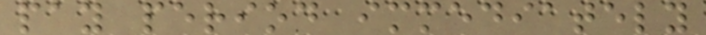pay period immediately
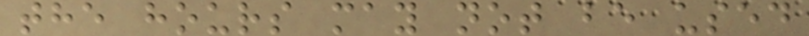the hours may not be used
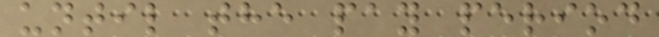until the pay period
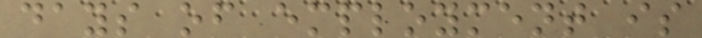days of employment is
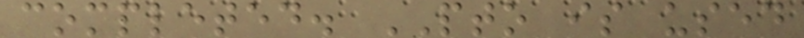completed. PTO is used
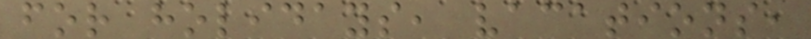for holidays, vacations,
